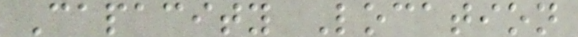Capacity Location
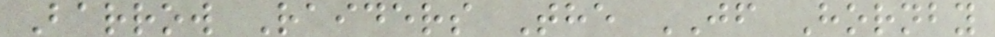Barrow Raiders The JF Hornby
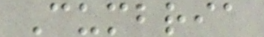Cumbria
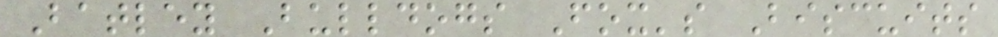Batley Bulldogs Fox's Biscuits
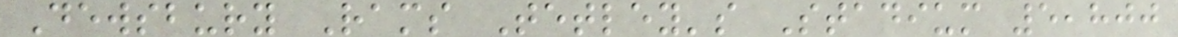Dewsbury Rams Tetley's Stadium 5,800
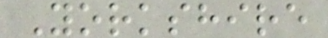Yorkshire
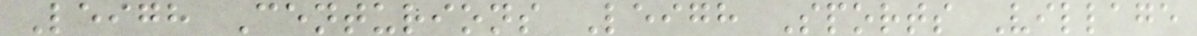Leigh Centurions Leigh Sports Village
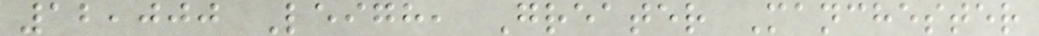12,000 Leigh, Greater Manchester
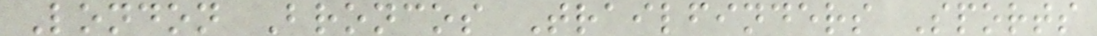London Broncos Trailfinders Sports
